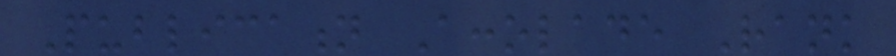Publication Accolade Rank
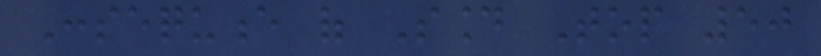Consequence of Sound Top 50
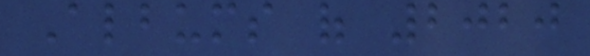Albums of 2020
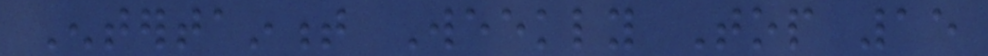Entertainment Weekly Top 15
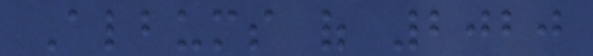Albums of 2020
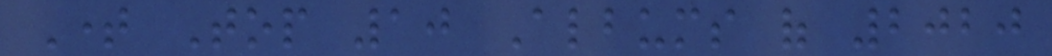Time Top 10 Albums of 2020
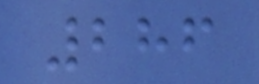286
